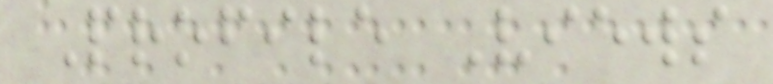Profile Views
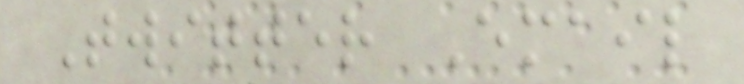Twitter Email
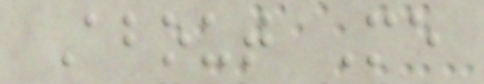About Me
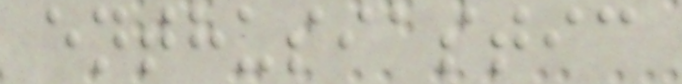enthusiastic
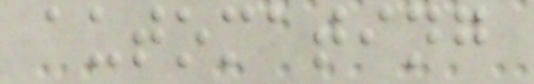automating
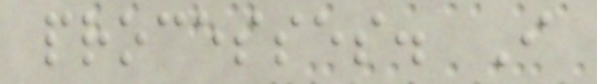processes. I
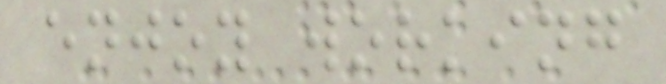enjoy working
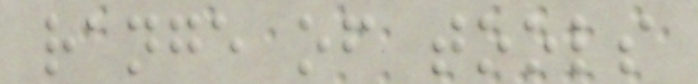range of tools
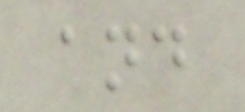and
